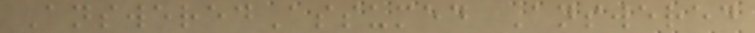AnsweredAssumed Answered
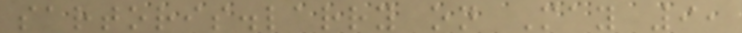sartoris.larry on May 9,
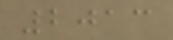2013
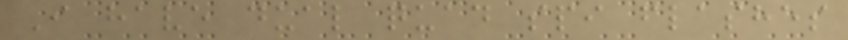I have dual quad spi flashes
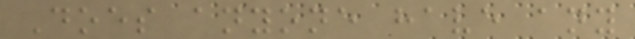Does anyone have any
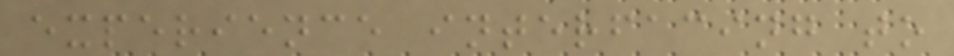experience interfacing to
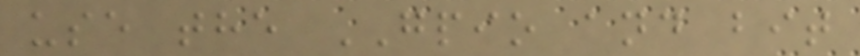use the GPIO and bit
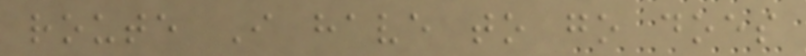route I have to go does
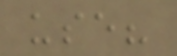use?
